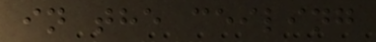in the ceiling
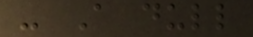- A dull
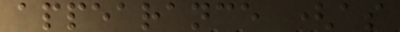appearance (as
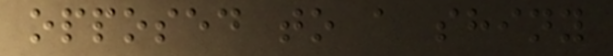opposed to a shiny
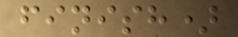finish)
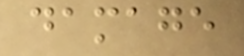damage
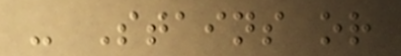- Stains or
